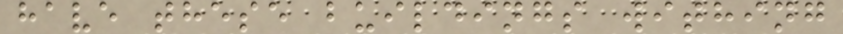have these buildings withing
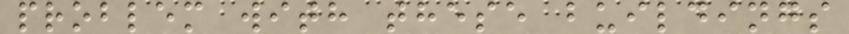problem with these buildings
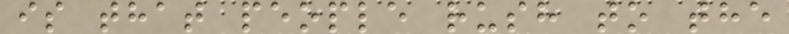is that people rush to the
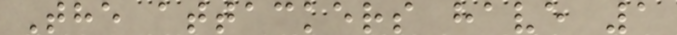The attackers have 1
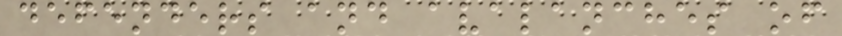defenders and avalanches of
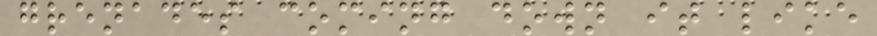grenades coming down it like
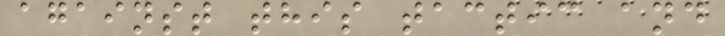against this tactic and
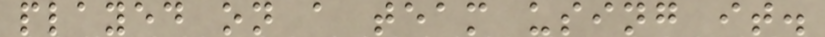played on a team using it.
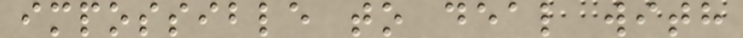impossible to deal with
